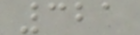321
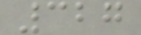327
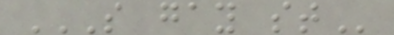S GAY ST
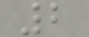2
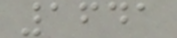1641
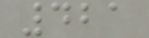421
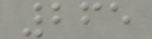265
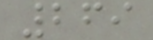269
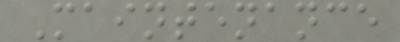Maintenance
